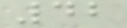42
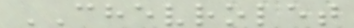CHEVROLET
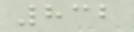832
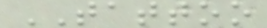TATTOO
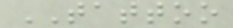TATTOO
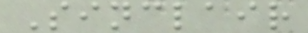Sinclair
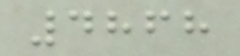4868
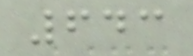643
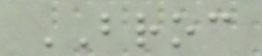BROC
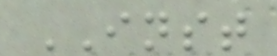INST
